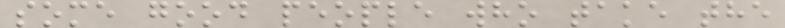some good people who take the
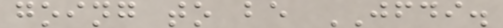going to be JFDI.
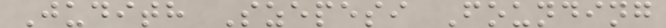Judith Szepesi Founding
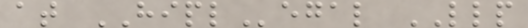at HIPLegal LLP
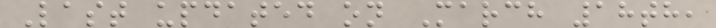Last updated on March 18th,
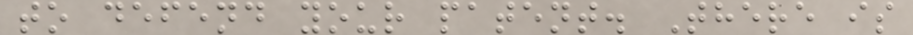to defend your patent. There is
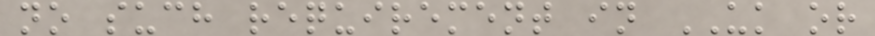no such requirement in UK or
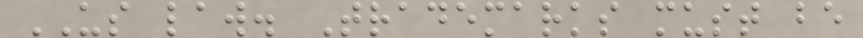US law. Trademarks must be
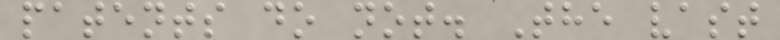patents do not. The vast
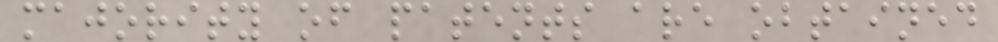majority of patents are obtained
